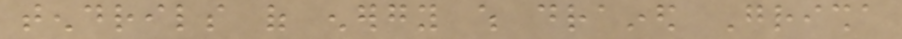tendrils of energy which drained Grisha
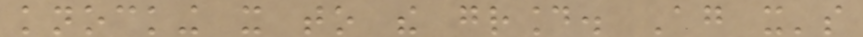knocking it to the ground. Again it's
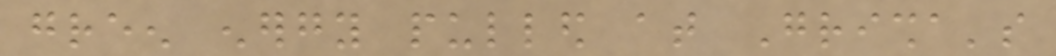green energy pulled at Grisha's
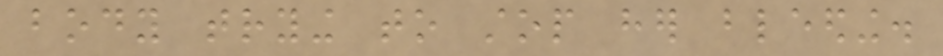body trying to stop her bleeding.
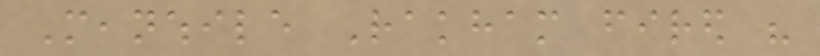Meanwhile Rakham fired his
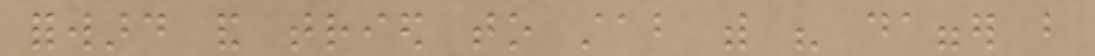forward and tried to stab with his dagger but
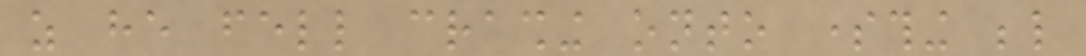as he fell crashing onto something below
